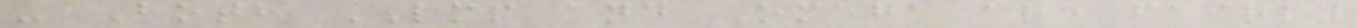- Both LMP and Omega are fairly
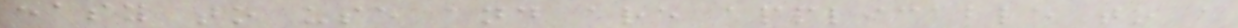easy to use and are applicable to a
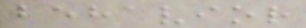behavior
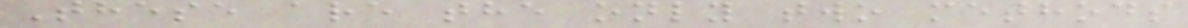These are the only two methods
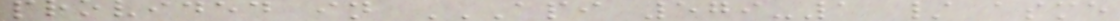provided in API 579-1 / ASME
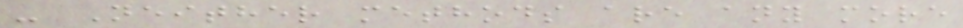- Neither methods are any more
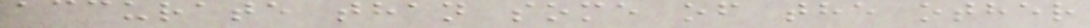accurate than some of the other
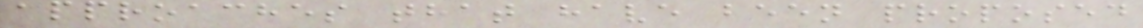approaches that have been proposed
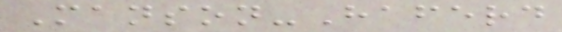Manson-Haferd
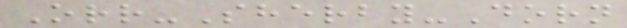Orr-Sherby-Dorn
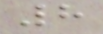8
